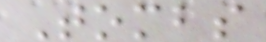Tombs
